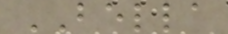BELLA
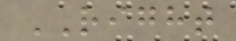RIGHT
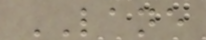LANE
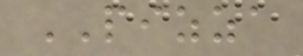PIZZA
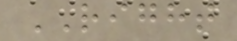RIGHT
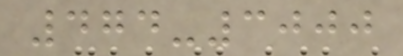474-3000
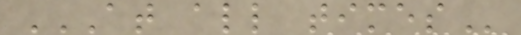AT ALL TIMES
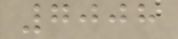7008
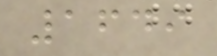1649
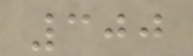300
